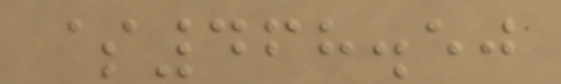$468.50
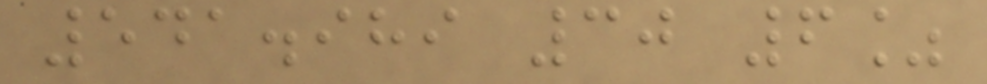541.989 30 6%
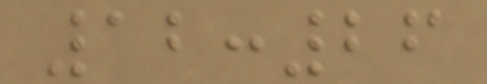12:26
